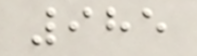985
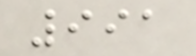991
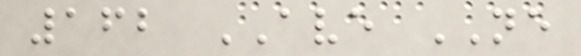162 AVE NE
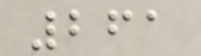261
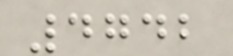4742
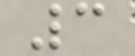3
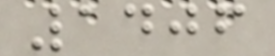1406
